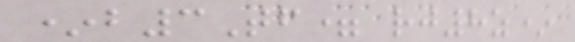*b3Tf= rj8z*
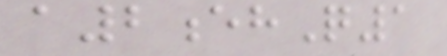a2ehQ1
